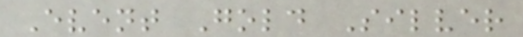Event Gold Silver
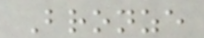Bronze
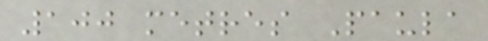100 metres Paula
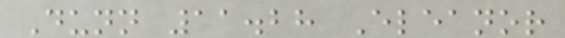Dunn 11.28 Eleanor
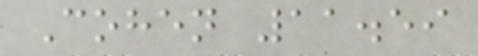Cohen 11.59
